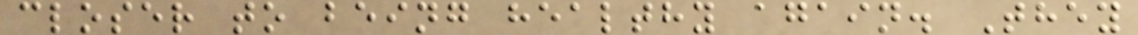closer to being healthy again. They
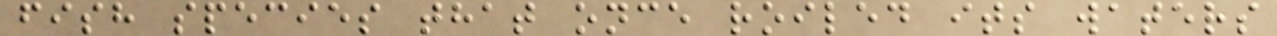fish species that once roiled its waters
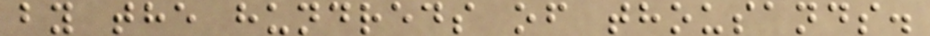by the hundreds of thousands.
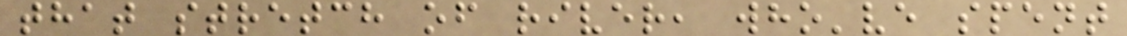that stretch of river, who've spent
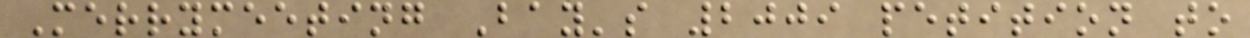Merrymeeting Bay's 2009 petition to
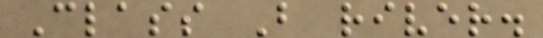Class B river.
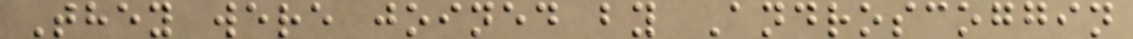They were joined by Androscoggin
